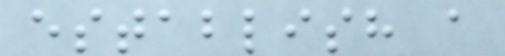establish a
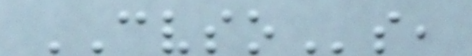CVSOs,
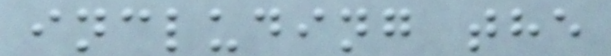including the
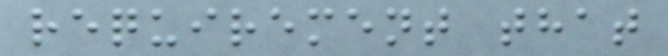requirement that
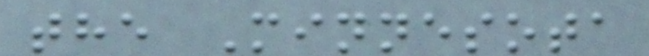the Minnesota
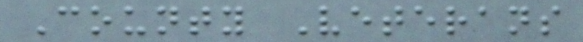County Veterans
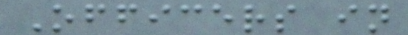Officers in
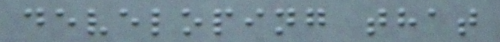developing that
